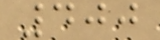400
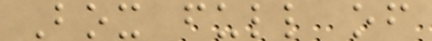Box full of
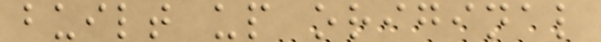built up original
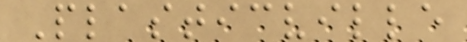Plasticville
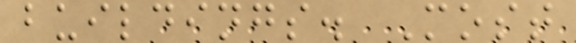buildings. Most
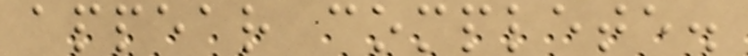appear complete.
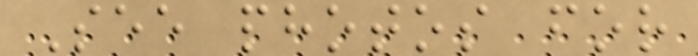See photos for
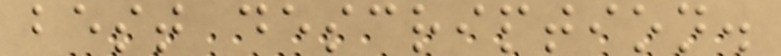best description.
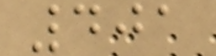401
